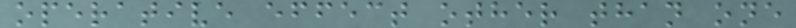operative effect other than one
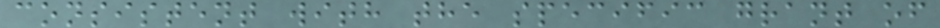consistent with the specific grant of
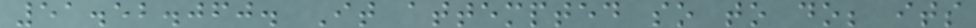51.52.060. It attempted so to do; its
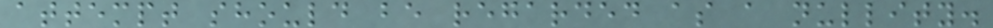attempt should be regarded as a nullity.
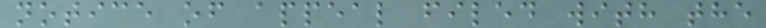notice of appeal filed with the
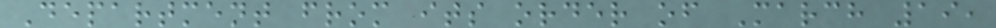Department from its order of March 19,
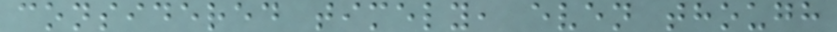considered timely, even though
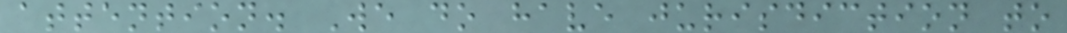attention. We do have jurisdiction to
